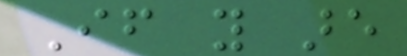If you are
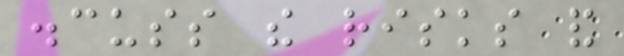discuss the risks and
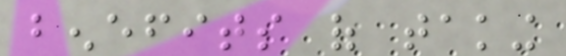benefits of taking
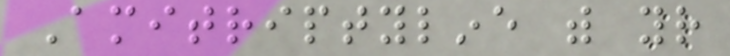Amitriptyline with your
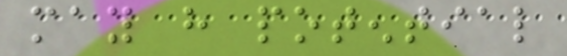may have potential
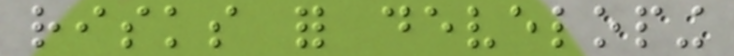risks for developing
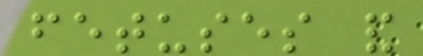fetuses and
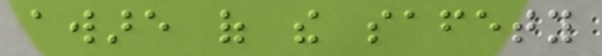aware of the safety
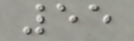55
